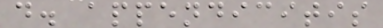d. appendicitis
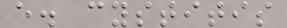e. cystitis
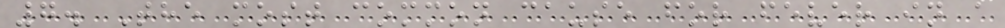7. The most common cause for fever in a
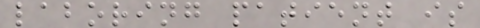laboring patient is
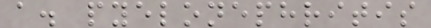a. pyelonephritis
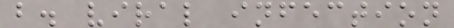b. viral infection
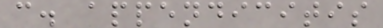c. appendicitis
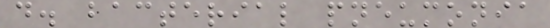d. bacterial pneumonia
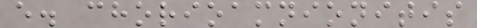e. chorioamnionitis
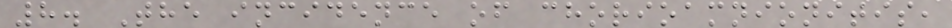8. The incidence of chorioamnionitis,
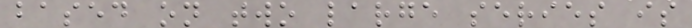based on two large series is
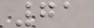71
